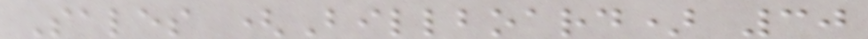Sales (Billboard) 30
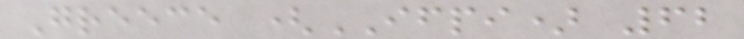Greece (IFPI) 62
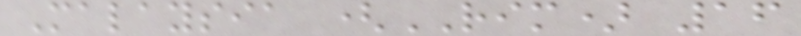Malaysia (RIM) 16
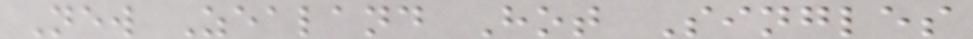New Zealand Hot Singles
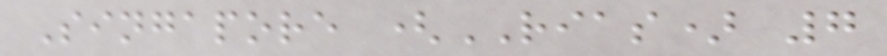Singapore (RIAS) 7
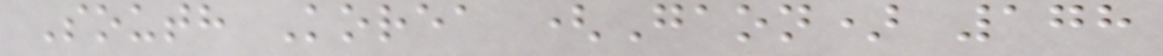South Korea (Gaon) 178
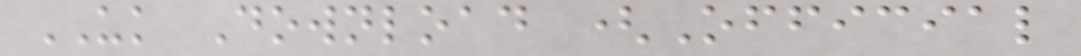UK Download (Official
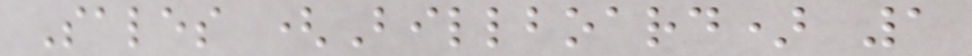Sales (Billboard) 1
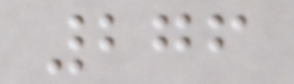276
